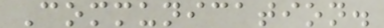Communication.
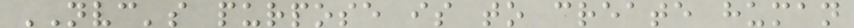NVC's purpose is to create human
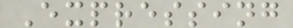Expressing
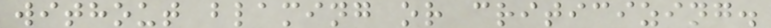without blaming or criticizing.
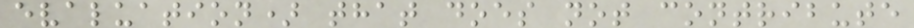evaluation) that does not contribute
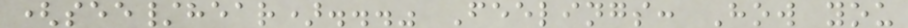(see/hear)..." Feelings: How you
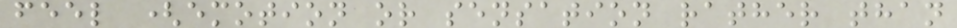feel (emotion or sensation rather than
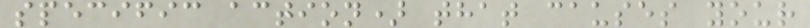specific action) that causes your
